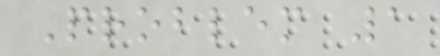Problem 1
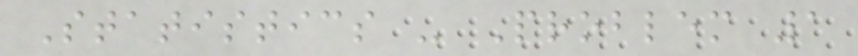Statistics - Problem 1
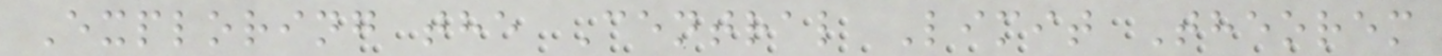Exploring the Central Limit Theorem
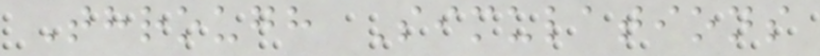Through Simulations
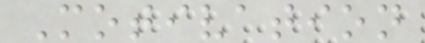Motivation
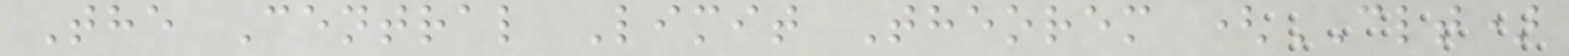The Central Limit Theorem (CLT)
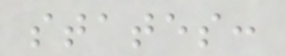states:
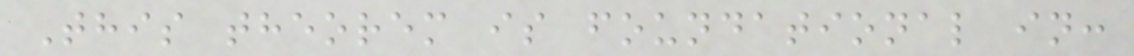This theorem is foundational in:
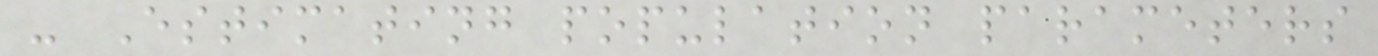- Estimating population parameters
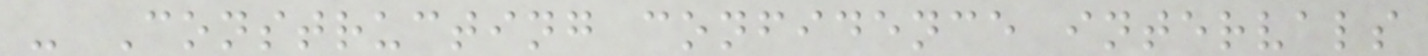- Constructing confidence intervals
